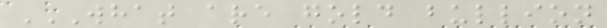WHAT ARE GOLD BULLION
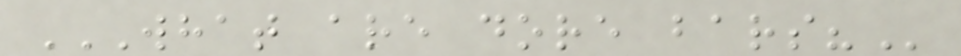WHAT ARE DORE BARS?
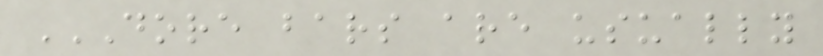DORE BARS ARE USUALLY
